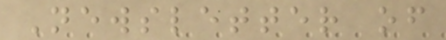Newsletter of
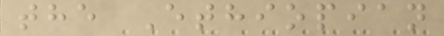the Ethiopian
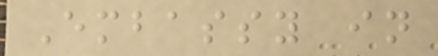Embassy in
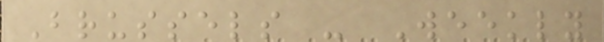Brussels - Weekly
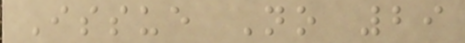Issue No 29
